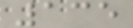135
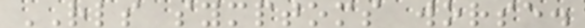RLS symptoms worse.
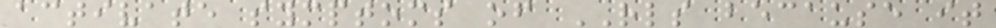activate symptoms of RLS because it
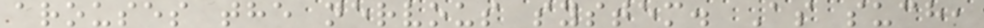arouses the nervous system. As such,
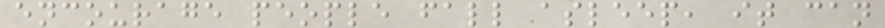encourage people fall asleep, it can
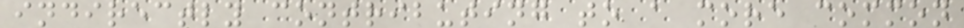indirectly contributing to a more common
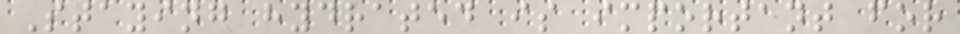Staying hydrated is important for
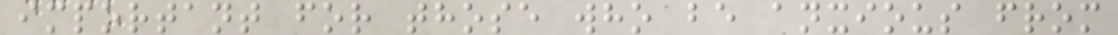important for those who be anxious from
